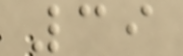39
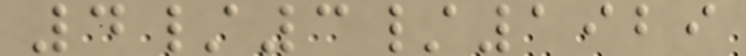4/3/1929
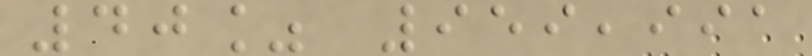40% 959,991
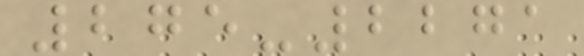275-2271
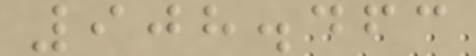908.463
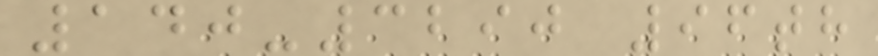140-3290 96th
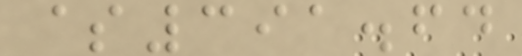$391.64
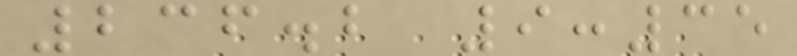236.2 9:35
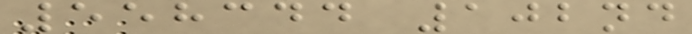558344 102nd
